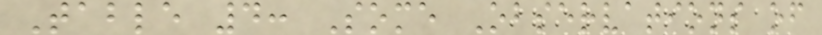Table 4: Some Observations of
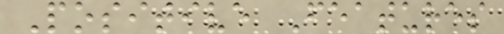Positive Features
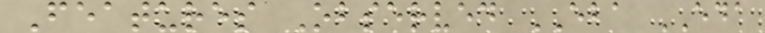Features Observed EBA EDA
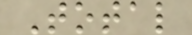Total
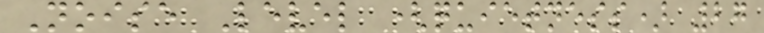Noise Level (quietness) 27
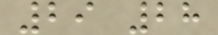29 28
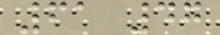61 47
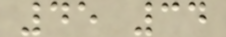45 34
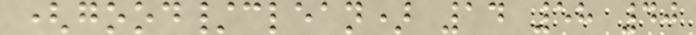(good/clean) 14 58 40
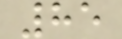85
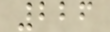226
